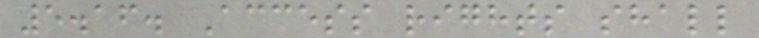5.16. Access rights shall
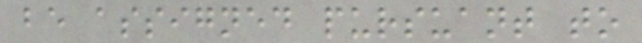be assigned pursuant to
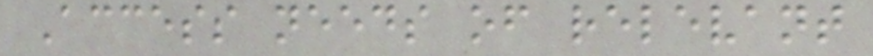Access needs of relevant
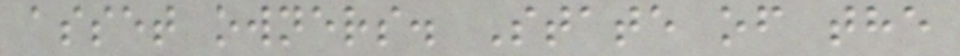asset owners. State of the
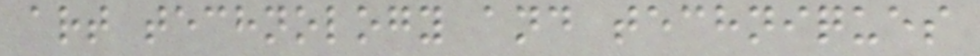art technology and techniques
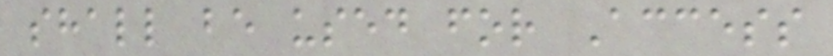shall be used for Access
